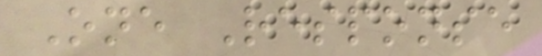One Response
